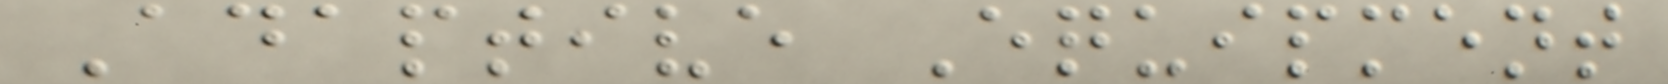Adaptive Equipment
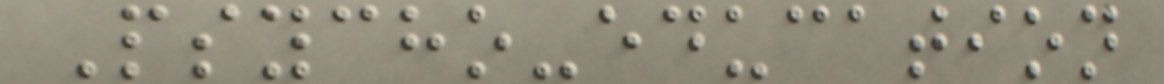Psycho-education
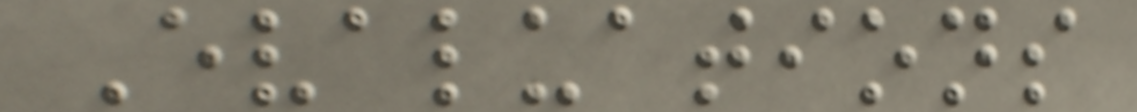Evaluations
